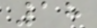18
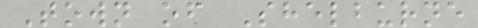Town of Shelburne
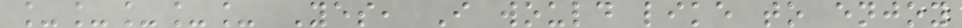_____ Yes, I would like to enjoy
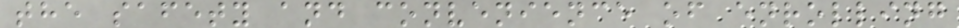the safety and convenience of enrolling
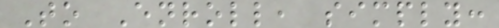To Enroll, simply:
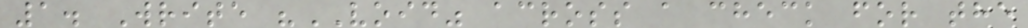1. Write "VOID" across a check for the
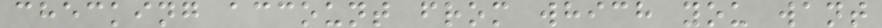checking account from which you want
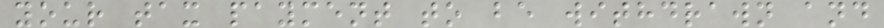your tax payment to be withdrawn and
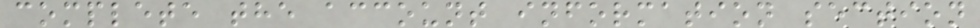complete the account information section
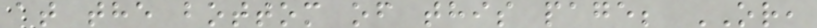at the bottom of this page; OR,
